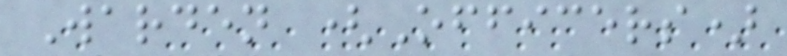Warden (Officers)
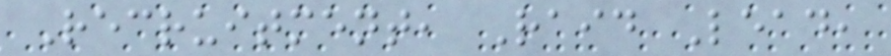Recruitment, Raid Lead,
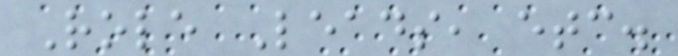Role Leads, etc.
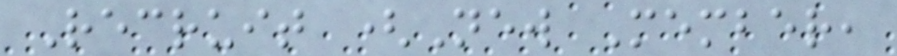Recruit (New Member,
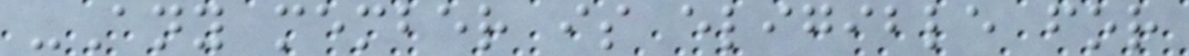-Any member is eligible for
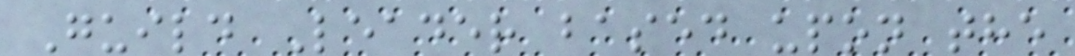Guild Leader based upon the
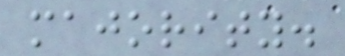majority.
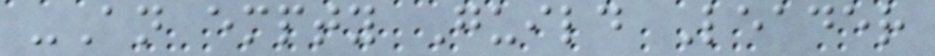-An empty Guild Leader
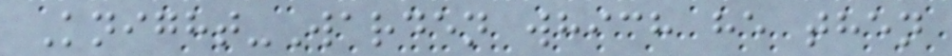Knight-Warden which he then
